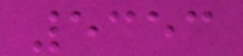5353
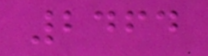2464
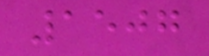1507
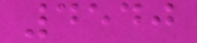4540
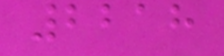2218
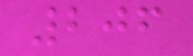206
